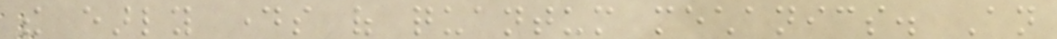the early days of quantum mechanics. An
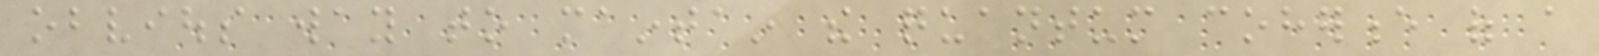obvious way to maintain the quantum coherence of a
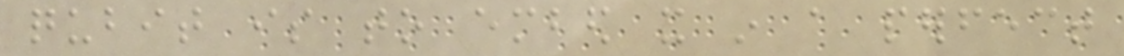qubit is to embed it in a perfect
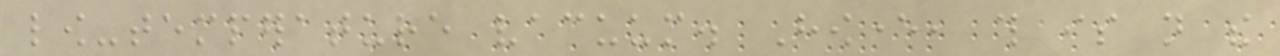low-temperature vacuum. However, this is not the
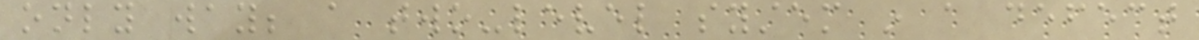only way; a two-level system in a defect
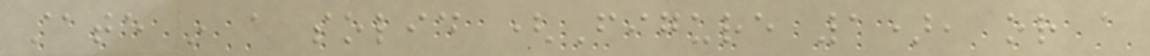state in a solid (Figure 1), or a
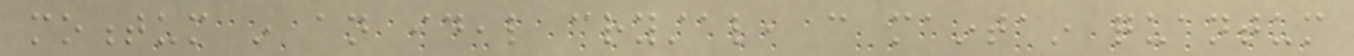momentum in an ideal crystal, can maintain quantum
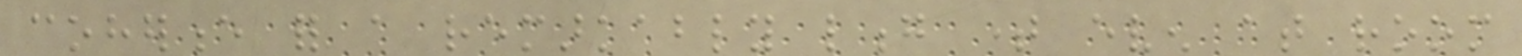coherence for a remarkably long time even at room
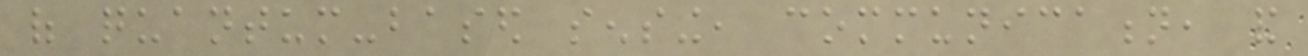of quantum-based sensing, communication, and
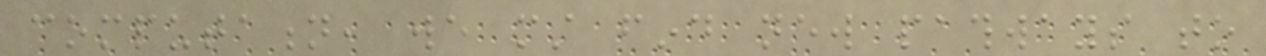computation, we must find new pathways to
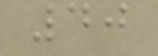40
